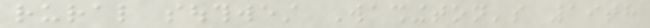rural southwest Washington's 19th
